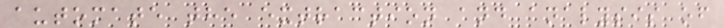automate the extraction and analysis of
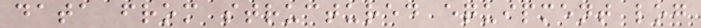data from structured equipment log
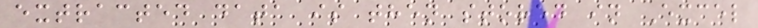extracted data is then stored in Excel
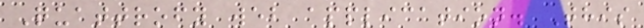Quattrofy web application. This
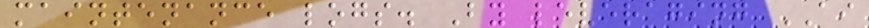maintenance logs. By leveraging AI
